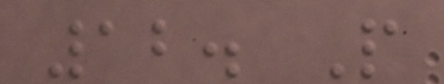12. People
